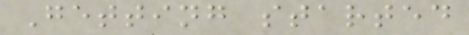Getting started
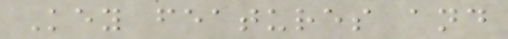Key features and
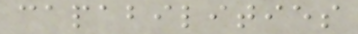capabilities
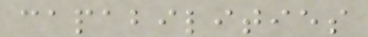capabilities
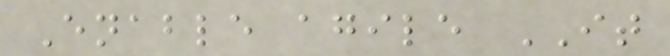Enable agile IT
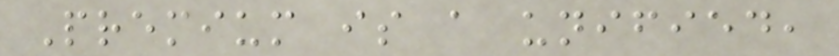Premium is a unified,
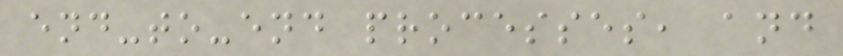end-to-end processes, and
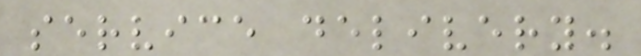service delivery.
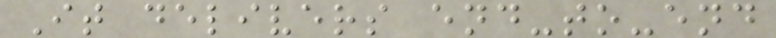It delivers end-to-end
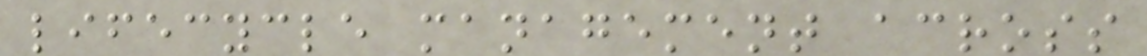lifecycle management across
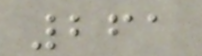261
